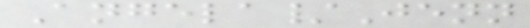Angela/Jenn
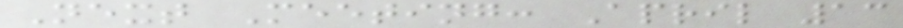Next Meeting: April 13
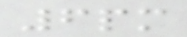6pm
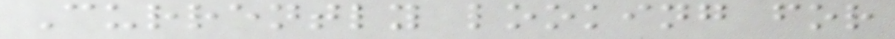Currently looking for
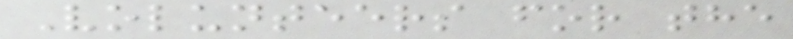Volunteers for the
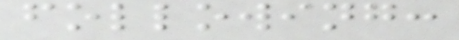following:
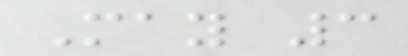May 3
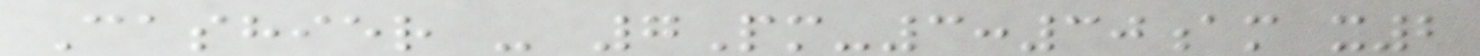Cashier - 7Pm-3:30am x2
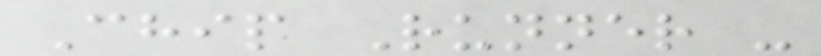Chip Runner -
